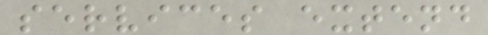services extend
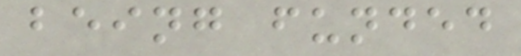being funded
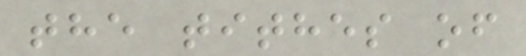the tithes of
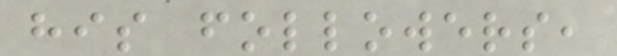his followers,
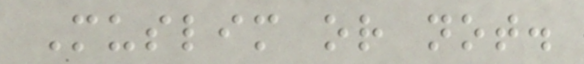Muslim or not.
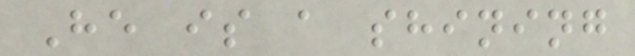He is a shining
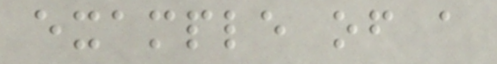example of a
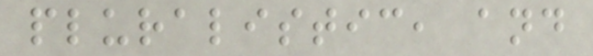pluralistic, and
